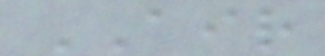AIR
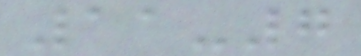11-7
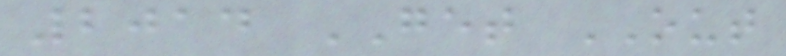2014 GET OUT
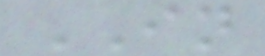IN
